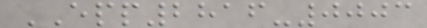EPP2816-0003
